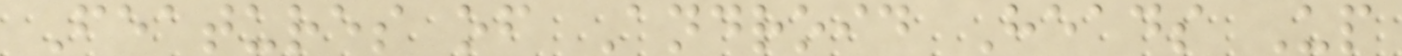Features of Android Heads Up
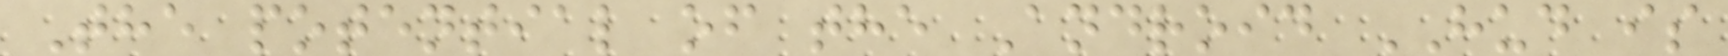The potential of the Android HUD is
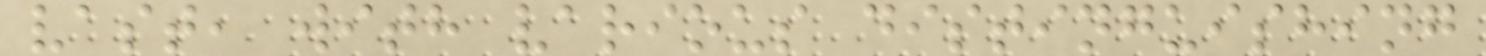vast, with various distinguishing
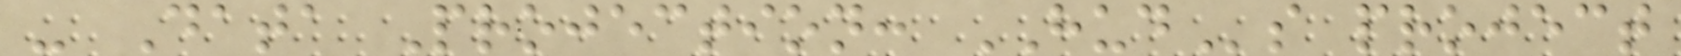- Data Projection: HUDs project
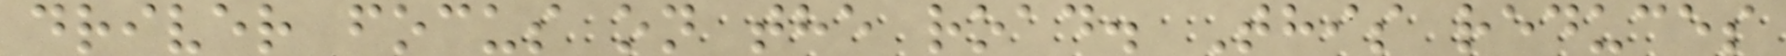driver focus on the road. This reduces
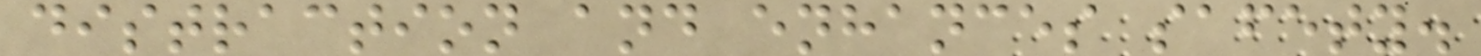distraction and enhances safety.
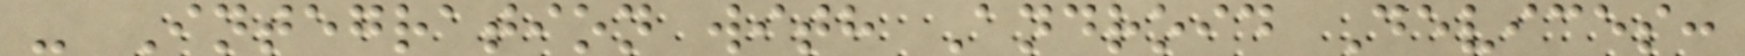- Integration with Android Devices:
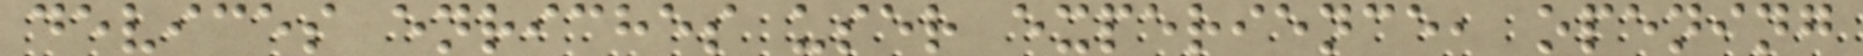devices enriches user experience, opening
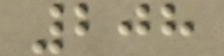208
